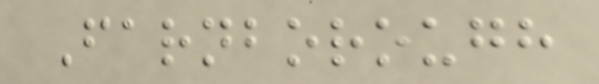Farnborough
